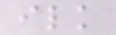ilk
